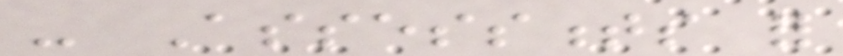- Assessments for
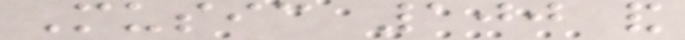Music 100 and
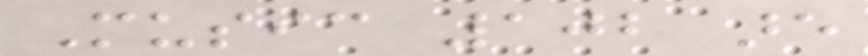Music 102 are
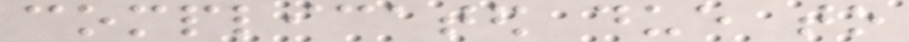complicated due to
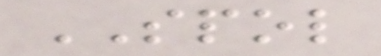SPOL
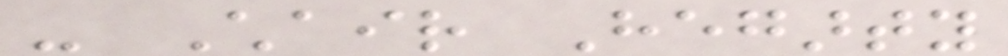- Chair Hegarty
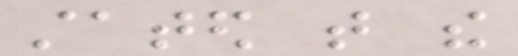stated that the
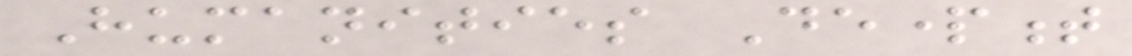Humanities Department
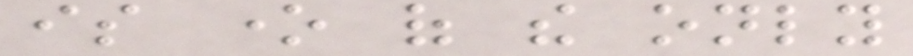is one of the only
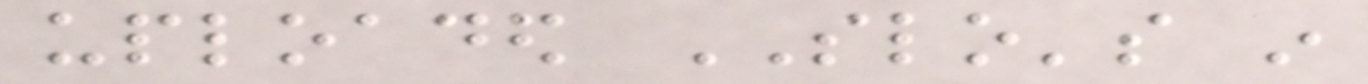uploaded SLO's in
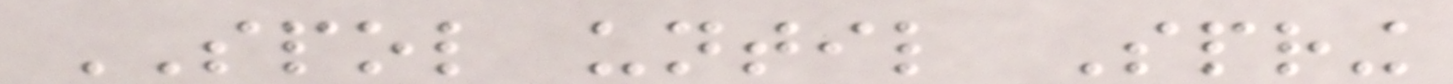SPOL until Spring
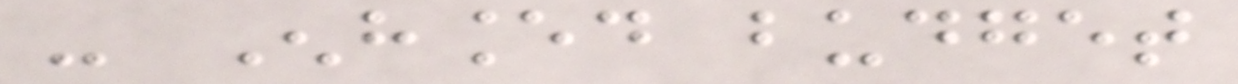- Enhanced budget
